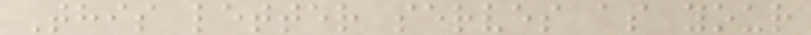This letter serves as your
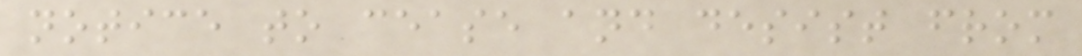notice to cease and desist from
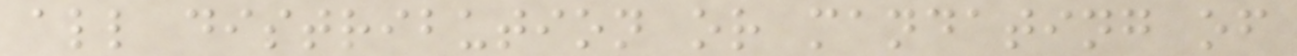all distribution or mandating of
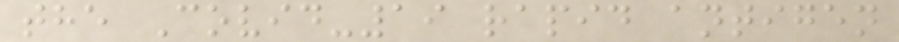the Covid-19 rapid antigen
